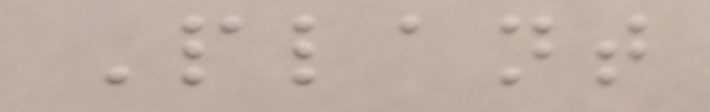Plant
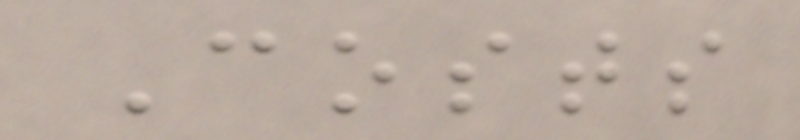Costs
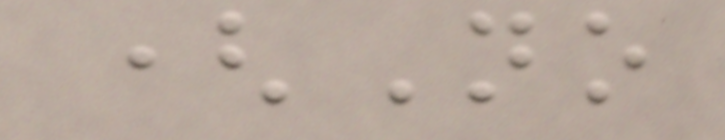(No
